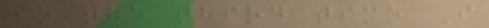so the third time I
